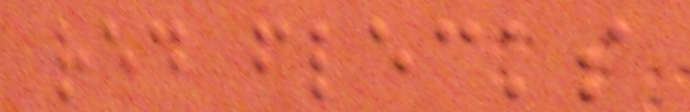red flecks
